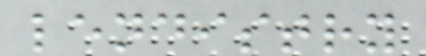lendistry
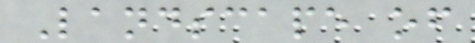Landscape of
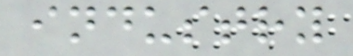industry
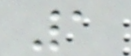1
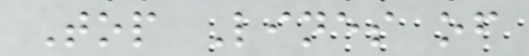Top Lines of
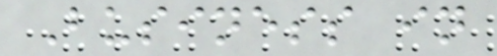Business in
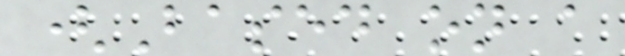(Based on a
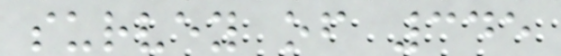survey of 345
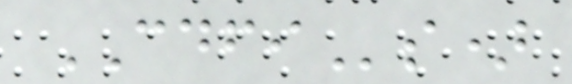CDFIs)
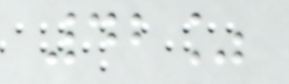42%
